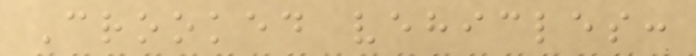Crooked vehicles:
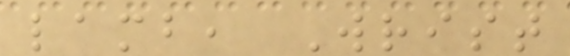lamb, Wrist
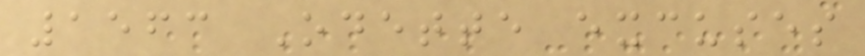1563 Odette excuses
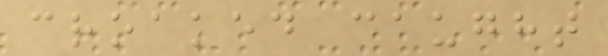croaked caught
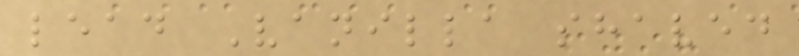lead Vanilla shaved
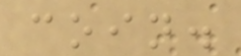coin.
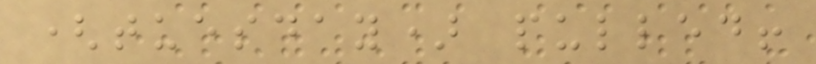(tuesday) pulled!
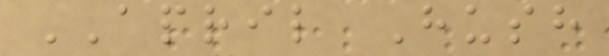APRIL Hush
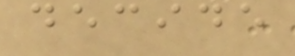decide
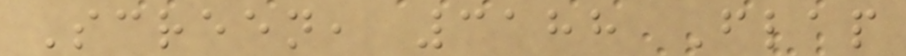Screen, 3188 Flap
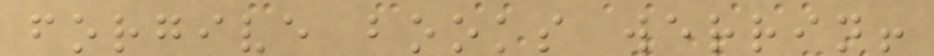forgive books werrin!
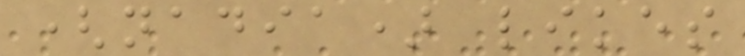(nadia) likes
